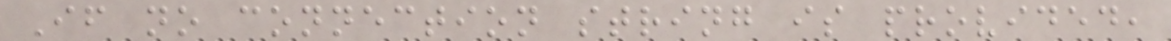If no connection string is provided,
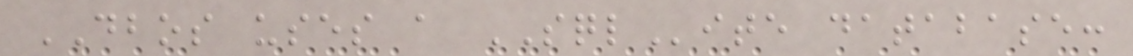DBOS uses a SQLite database:
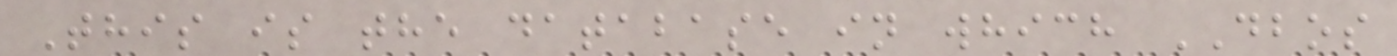This is the database in which DBOS
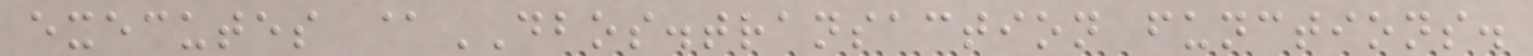executes @DBOS.transaction functions.
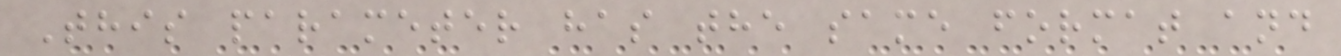This parameter has the same format and
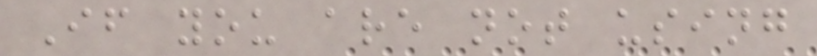If you are not using
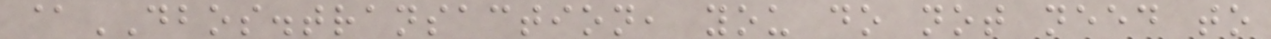@DBOS.transaction, you do not need to
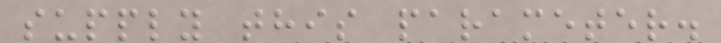supply this parameter.
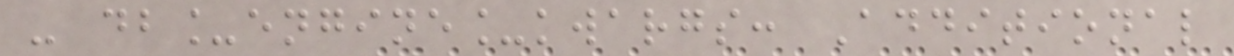- db_engine_kwargs: Additional
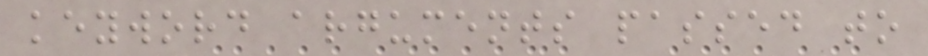keyword arguments passed to
